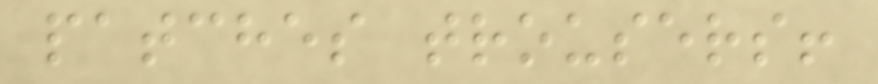patches trousers!
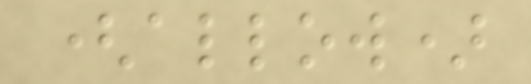(allow)
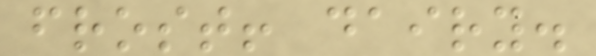frost! dairy.
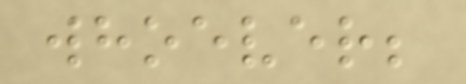whoever;
